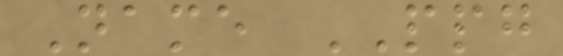Name PPG
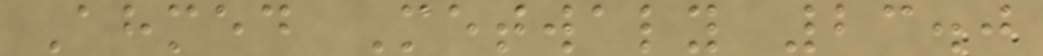Ahmed Metwaly 23.0
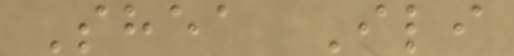Shea Ili
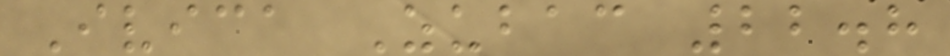Ivica Zubac 22.8
